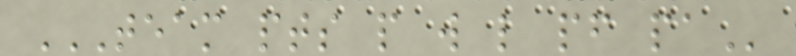TEAM PTS P W L PF PA
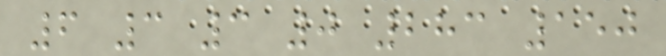6 3 3 0 283 150
